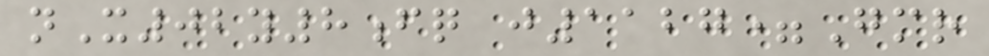nX02y8fq j1127=Gmr
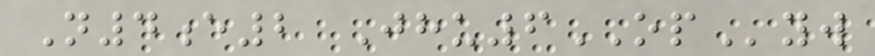N4e2 Jhu6OPyw
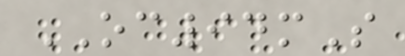OC94mS
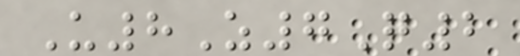U8Z7Q2
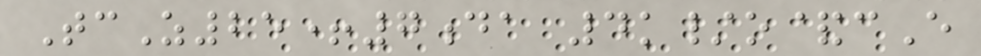TcZ25+7da 4k/o&cE
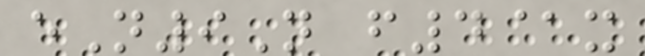eN9N f4@x
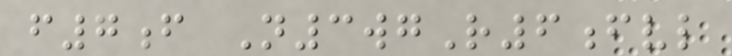f7f N3wgR6fvl
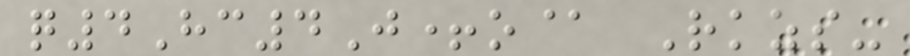q4Hc4J+o@ Rkzs-
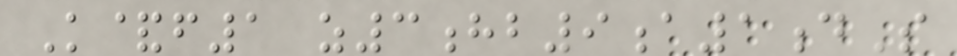K&f1 z3hb9a1dS
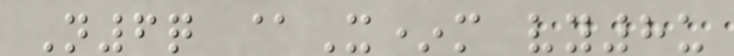N6q @X*m vy8u
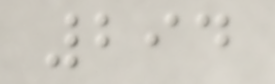294
